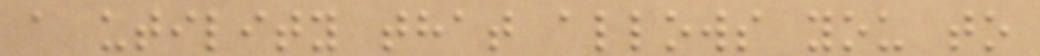a utility that allows you to
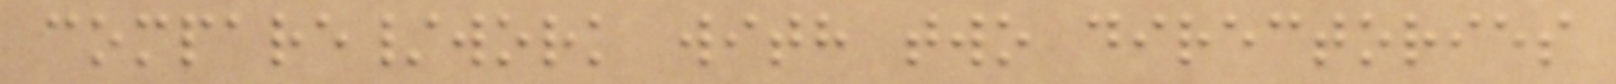compare/work with two directories
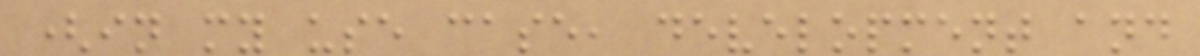(in my use case, development and
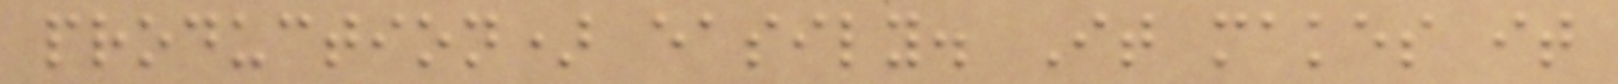production) easily. It makes it
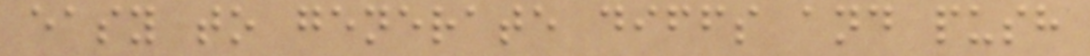easy to generate diffs and push
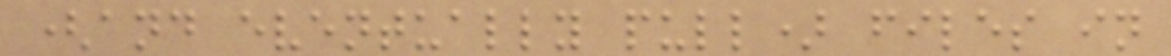(and eventually pull) files in
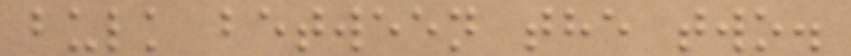bulk between the two.
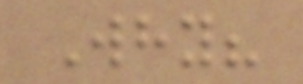Why?
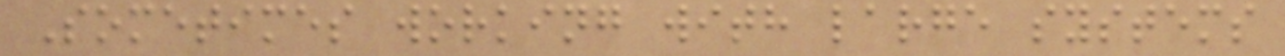Sometimes working with large systems
